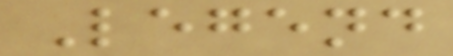Legend
